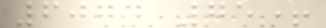6074 75+
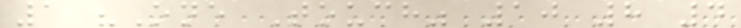1 "One Touch" 10 8 4
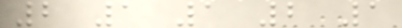2 1 1 2 1
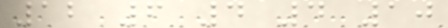12 6 4 4 10
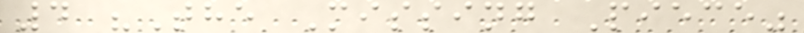4 "The Missing Piece"
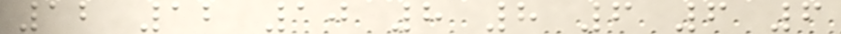12 12 10 8 8 6 6 6
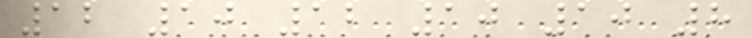12 10 12 10 10 8
